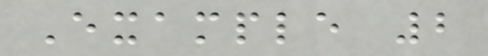Example 2
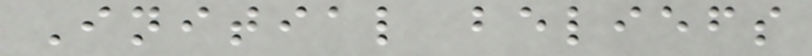Initial beliefs
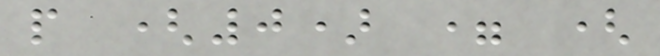p (0) = (
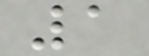1
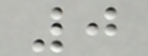0
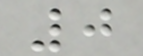0
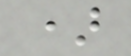)
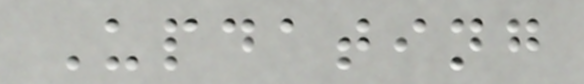Updating
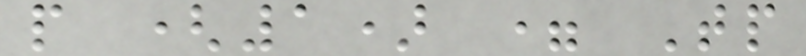p (1) = Tp
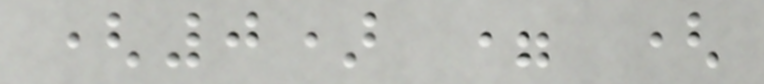(0) = (
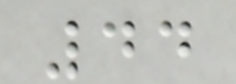44
